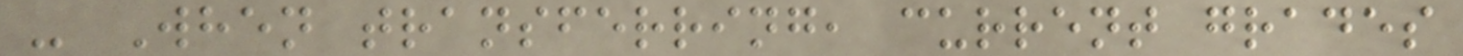- When transferring, current grades
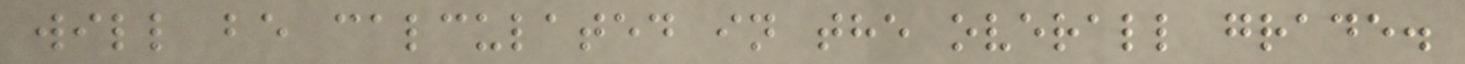will be calculated in the overall grade.
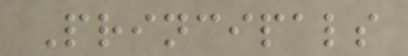Principals
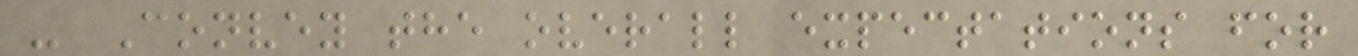- Convey the overall expectations for
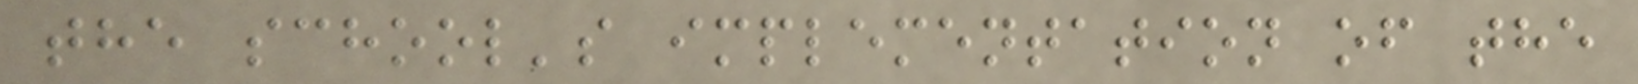the school's implementation of the
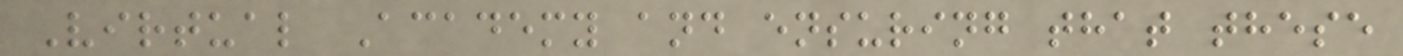Virtual Academy and ensuring that these
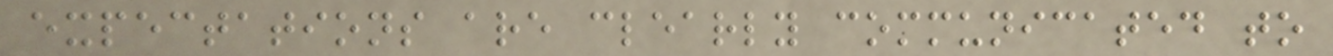expectations are clearly communicated to
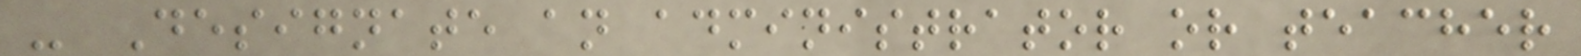- Designate an administrator or teacher
